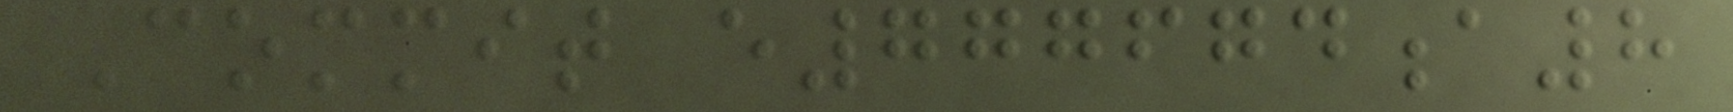Commit e777674a8
